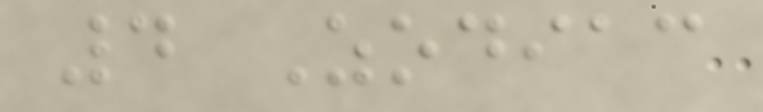4 Zodiac
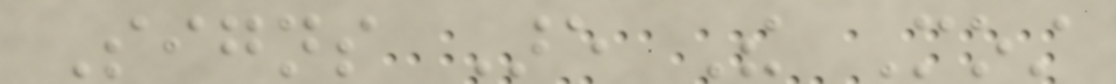Signs Are The Most
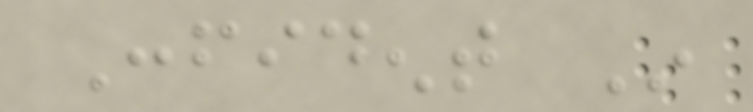Confident In
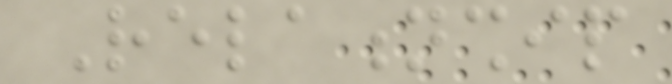Relationship
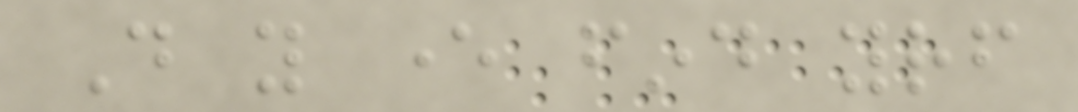Do you ever find yourself
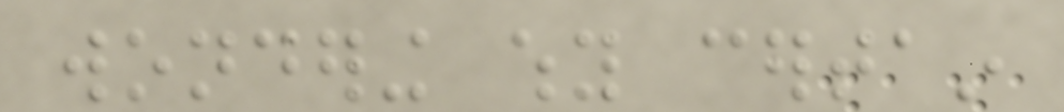wondering why certain
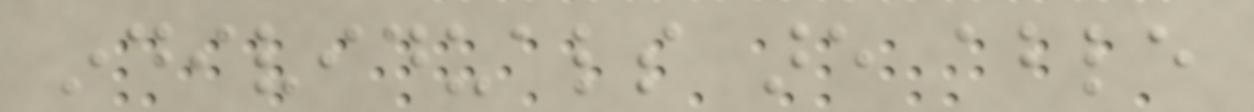individuals are able
